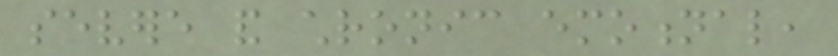severe and chronic emotional,
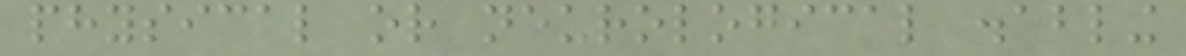physical or neurological disabling
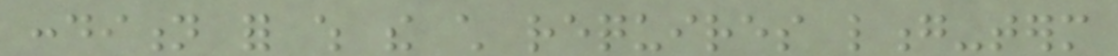condition for which the child requires long-term
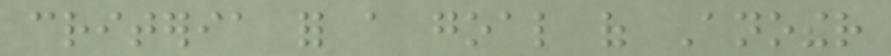criteria for a goal of Another
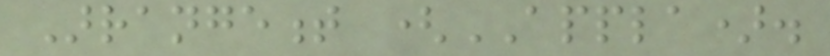Arrangement (APPLA).
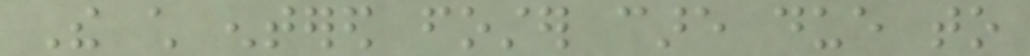The child entered foster care due to
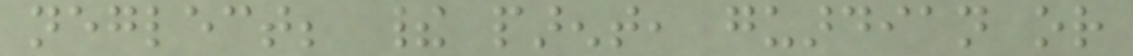neglect; their parent, guardian or
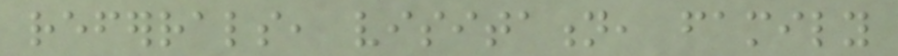referrals, visitation, family
